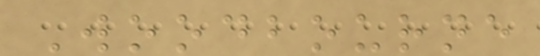Woodbourne
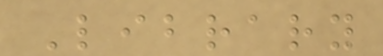Library
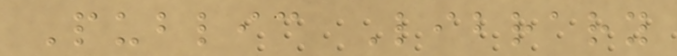Public Library
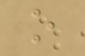o
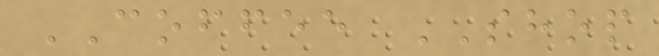COFFEE SHOP
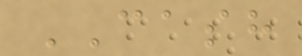CASH
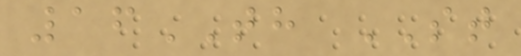16TH ST
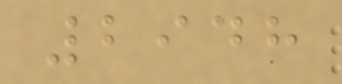2948
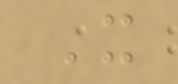X
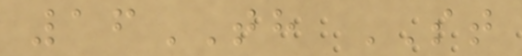16TH ST
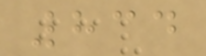834
